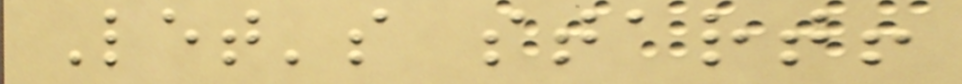Let's start!
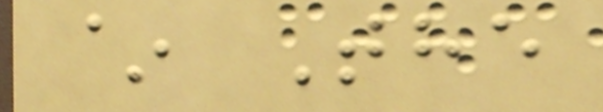~ The
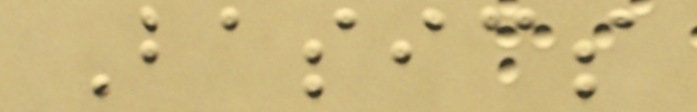Basics
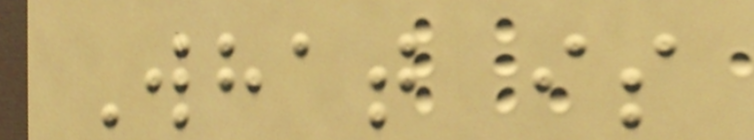What is
